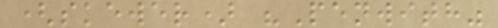(skewer) "Penwith"
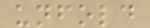unfold
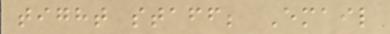tight staff; Email
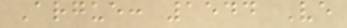Argue: 1544 Ve
